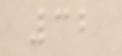32
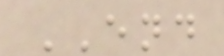END
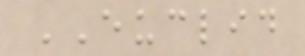EUCLID
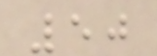50
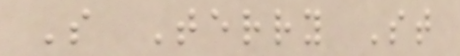S Terry St
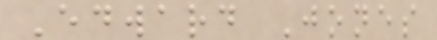Edward Jones
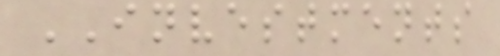INVESTMENTS
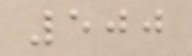500
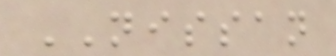NISSAN
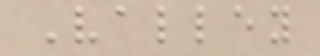Valley
